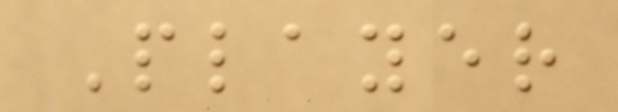Player
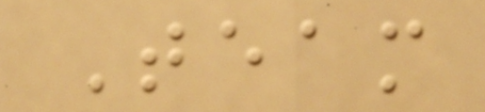Team
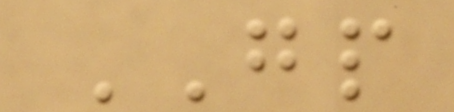GP
